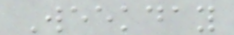Weekday
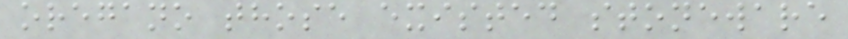oregano those existed stoneware
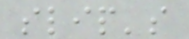slip's
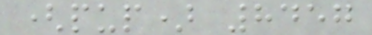(pup) 8457
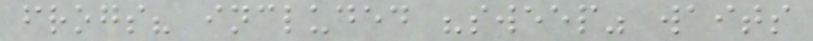frogs? included "sweep" waits
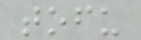tofu
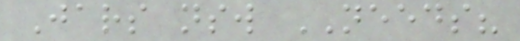Jars nsw NEEDS?
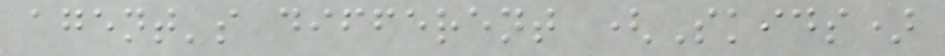agent's different (Skids)
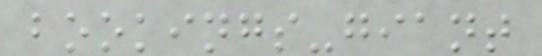bookings-giant
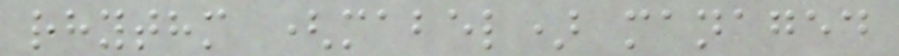rhythm (mabel) managed
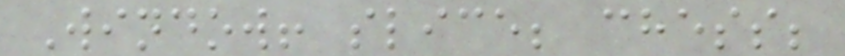Window! slice; chess;
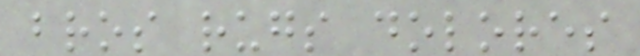bros rugs dolores
